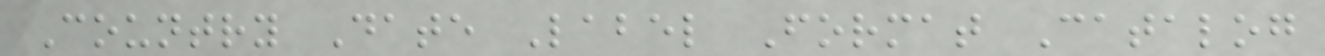Country Date Label Format Catalog
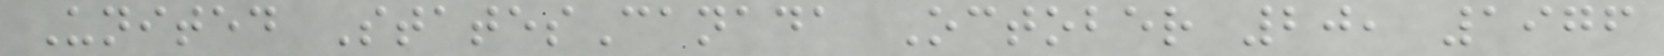United StatesCanada October 20, 1976
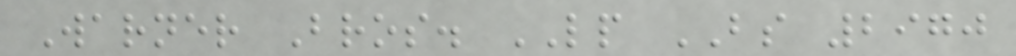Warner Bros. LP BS 2970
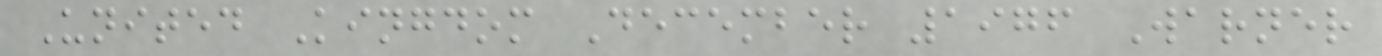United Kingdom December 1976 Warner
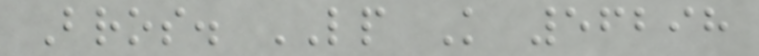Bros. LP K 56298
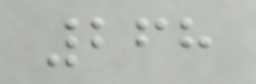268
